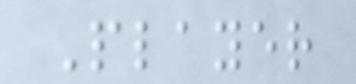Player
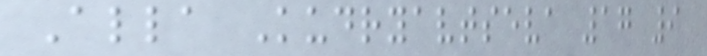Alla Kudryavtseva 17 9
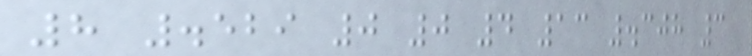8 .529 0 0 4 13 .308 3
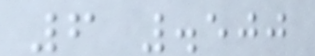6 .500
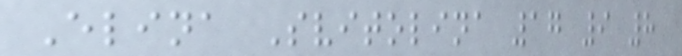Elina Svitolina 17 9 8
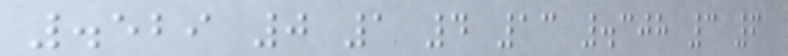.529 0 1 4 13 .308 3 6
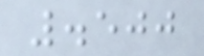.500
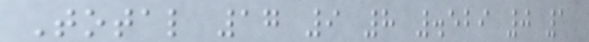Total 17 9 8 .529 0 1
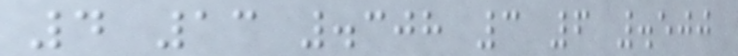4 13 .308 3 6 .500
